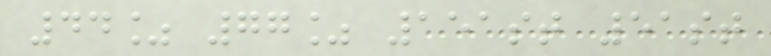44% 77% 151st 51st
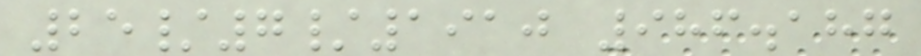25/7/1910 986.187
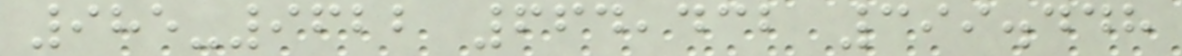985-9622 664,432 399.448
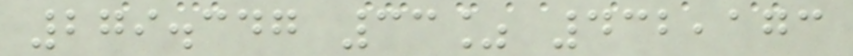279.347 33% 432,173
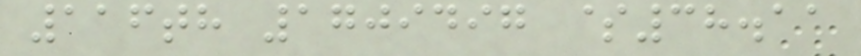116th 1709497 $38.11
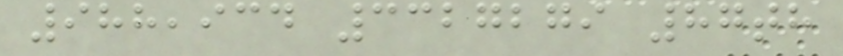988,934 3327279 87th
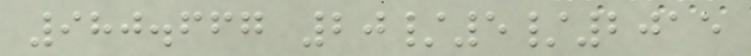980.667 20/5/2015
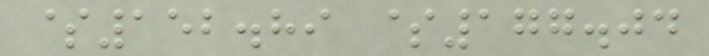$152.89 $177.04
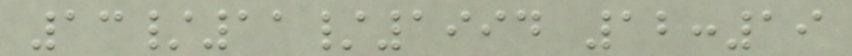13/11/1994 12:19
